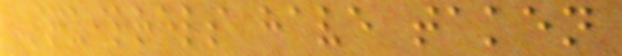squirrels have taken
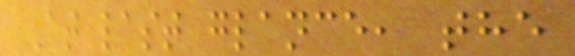At last glance, the
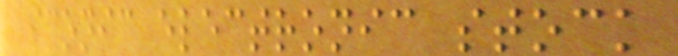iconic electronic stock
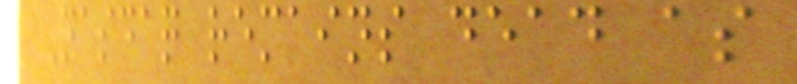Nasdaq remains dead as
